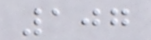107
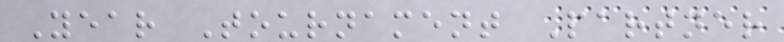Year Tournament Partner
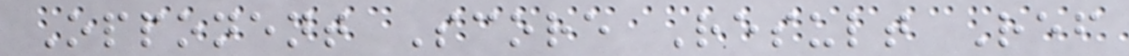Opponent Score Result Ref
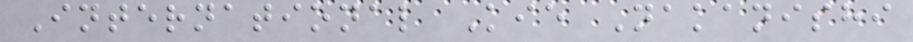International Kie Nakanishi
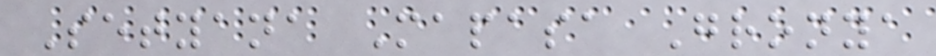Setyana Mapasa Gronya
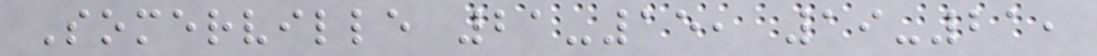Somerville 21-15, 19-21,
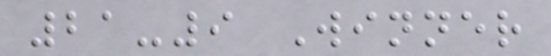21-9 Winner
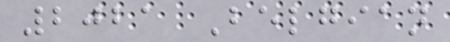2021 Belgian
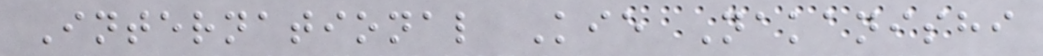International Kie Nakanishi
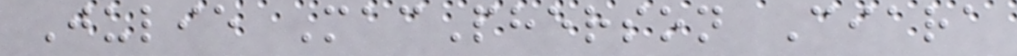Julie MacPherson Ciara
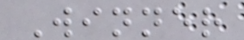Winner
